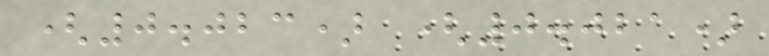(0.023) (0.021)
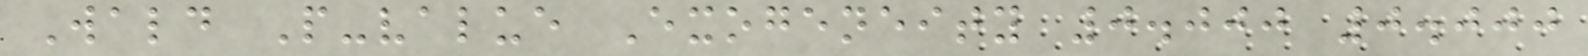Wald P-value Exogeneity 0.000 0.000
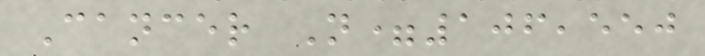Cancer N=106,550
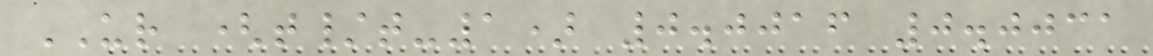UR (t/t-1) 0.0016 0.0031
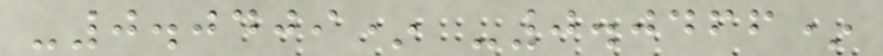-0.0409* -0.0466*
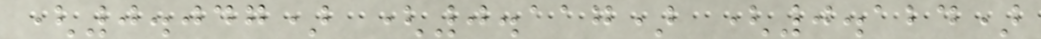(0.047) (0.117) (0.124)
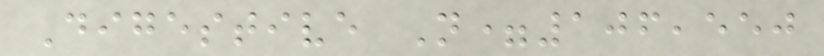Digestive N=106,550
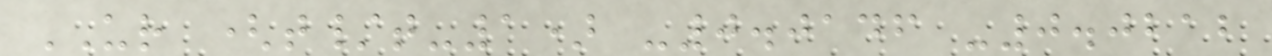UR (t/t-1) -0.0146 -0.0212
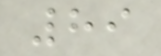89
